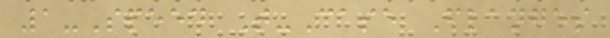1-Speed T-Case Flanges
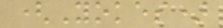(Yokes)
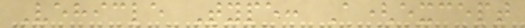Vehicle Type: A(except
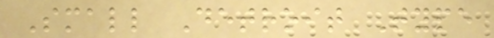Small Detroit Type
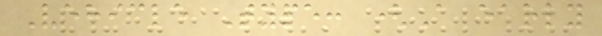Vehicle Type: (A early
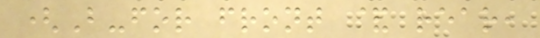(B-for front & rear,
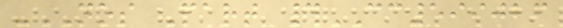-NOS Part #CC599026
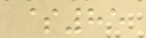$85
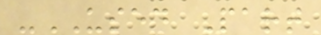-USED Part
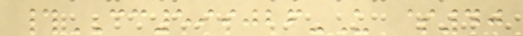#CC599026-U $40
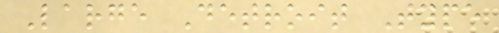Large Detroit Type
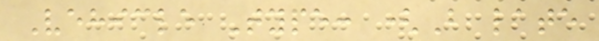Vehicle Type: (B late
